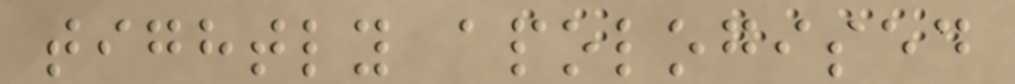tightly apologised
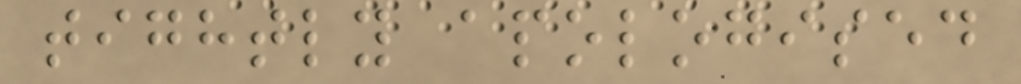tightly apologised
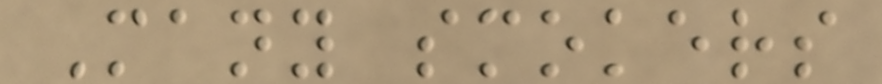Many smokers
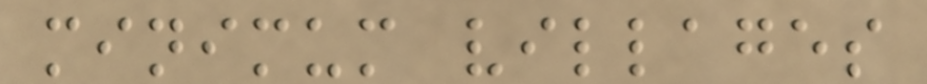minimum villages
